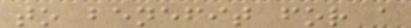to benefit for a
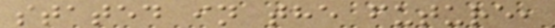stated in the future,
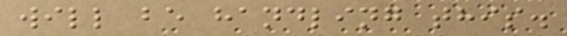will be handling this.
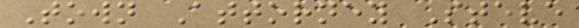Town Attorney Steve
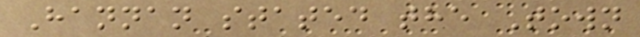Hannan stated the Town
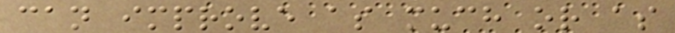can improve as much or as
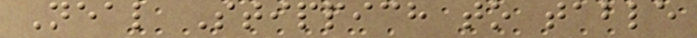Neal Stippich to table
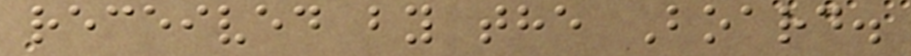received by the Board.
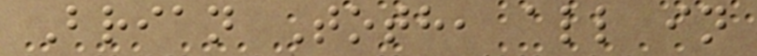Brian Toth, all in
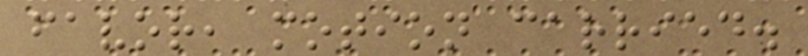favor, motion carried.
